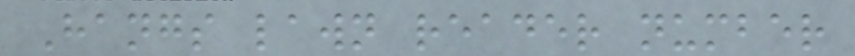Hangs lawn reader number
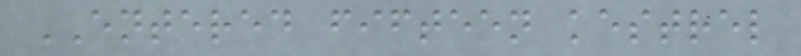ENTERED fifteen kestrel
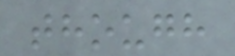though
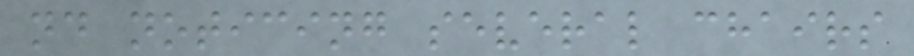nd noticing several chairs
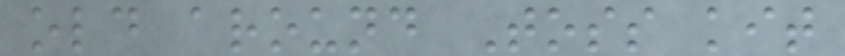old around Toss kit
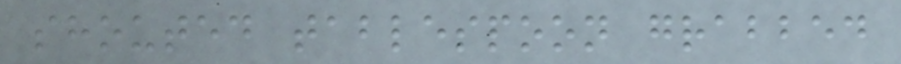shouted tablespoon grabbed
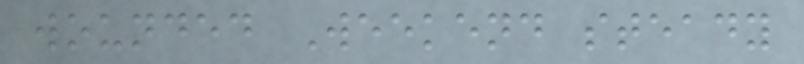wounded Weekend steady
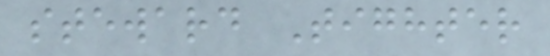steward Tighter
